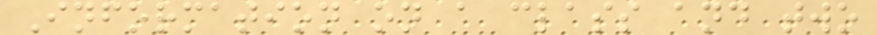Information on a class and two
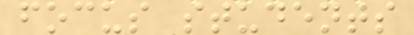focus students
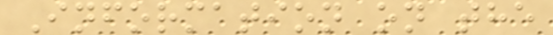Information on the
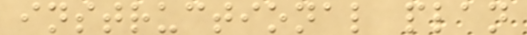instructional plan
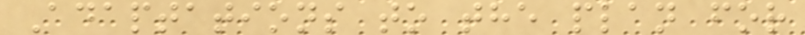Adaptations to the plan for
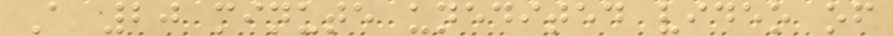A 20 minute unedited video of
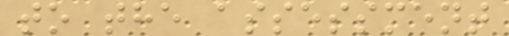to the assessment
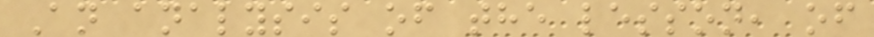An analysis of the lesson, of
